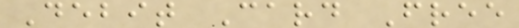Debit Card Free
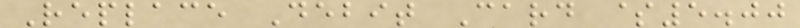Replace Debit Card $5.00
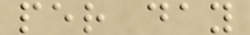per day
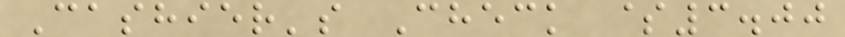Cashier's Check $3.00
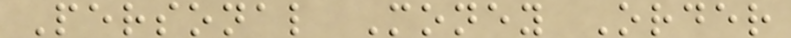Personal Money Order
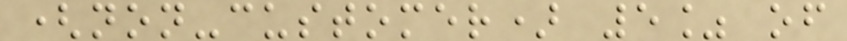(non-customer) 5% of
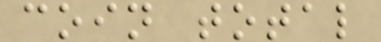coin total
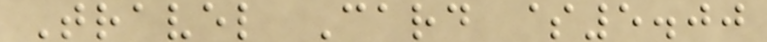Travel Card $5.00
